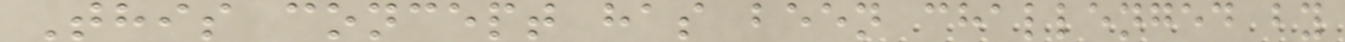This concept has been challenged by
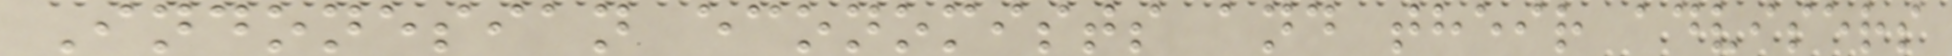Indonesian economists and their advisers
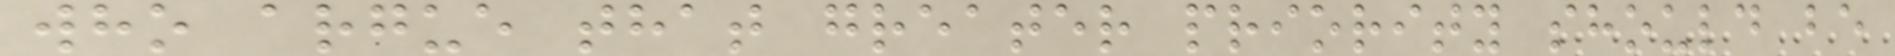who argue that greater priority should be
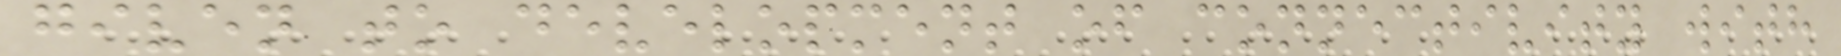given to development of connectivity with
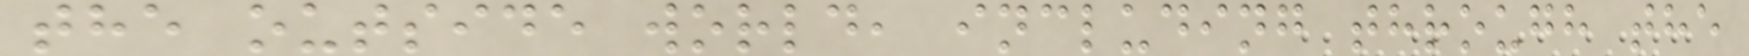the outside world, including through the
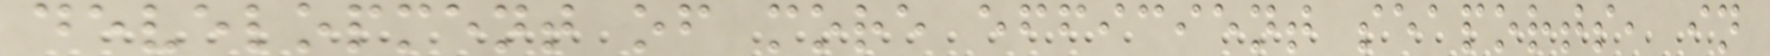development of more efficient seaports, in
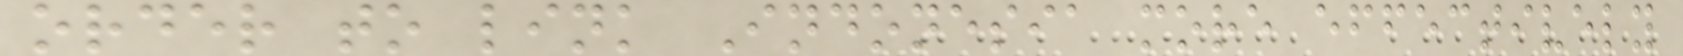order to link Indonesia more effectively
